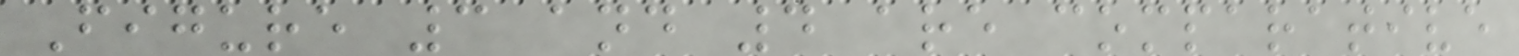Figure 3 and 4 are comparative
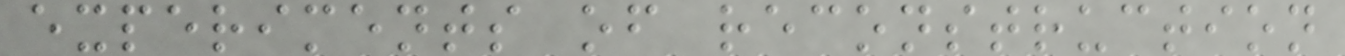experiments of reconstruction
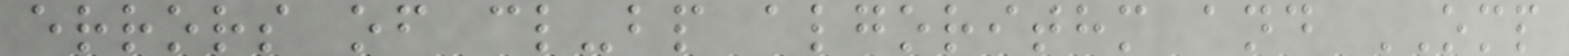errors of cl-bp algorithm and OMP
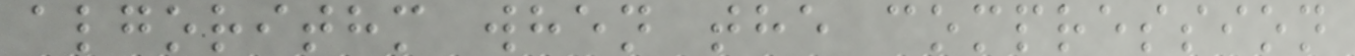algorithm when the compression
